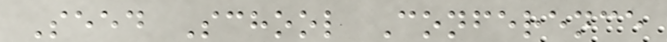Seed School Conference
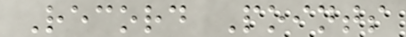Record Points
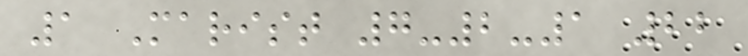1 Marist 7-2-1 22
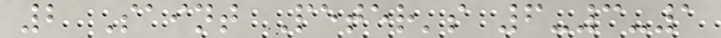2 Saint Peter's 6-3-1
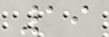19
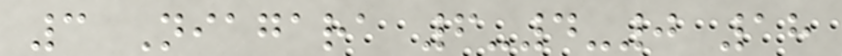3 Niagara 6-4-0 18
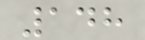148
